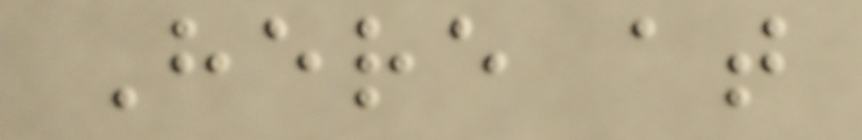Here at
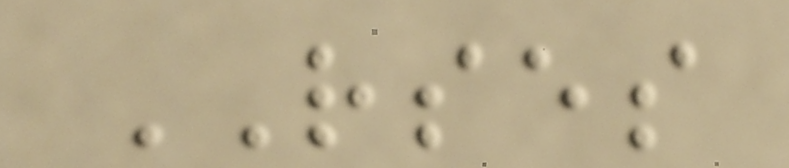RSES
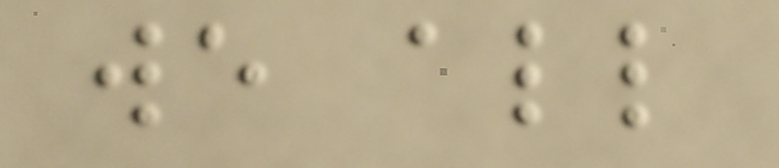we all
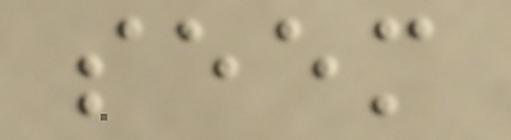seem
